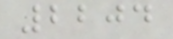2204
